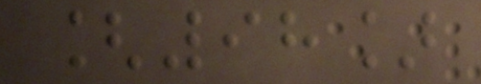[98]
